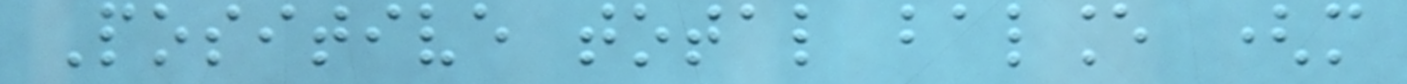Positive total balance (more
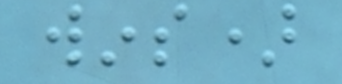wins)
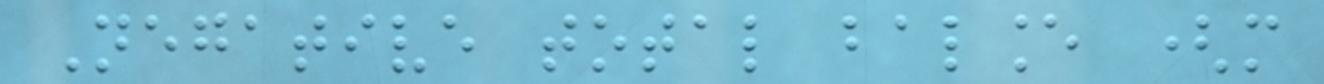Negative total balance (more
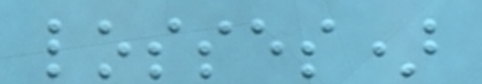losses)
